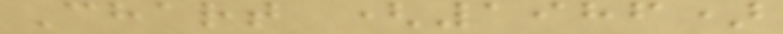Chart (1986)
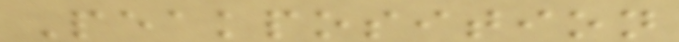Peakposition
